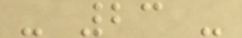- 23 -
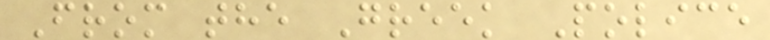From the Greek Police
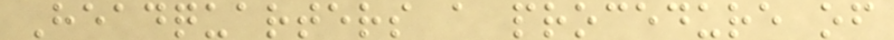Headquarters a procedure of
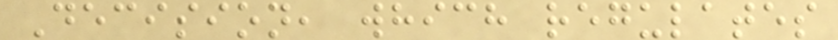Decision, which regulates
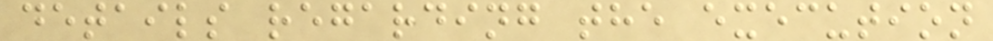details regarding the execution
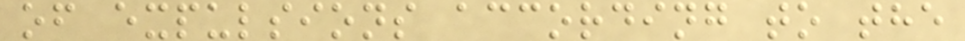of expulsions according to the
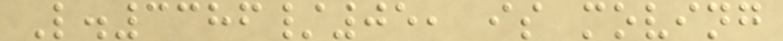L.3386/05, is moving
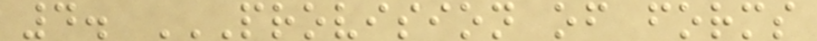4. PROVISION OF FORMS
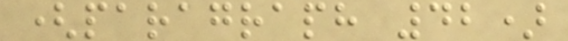(paragraph 42)
